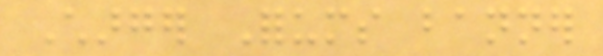Charger Forums banner
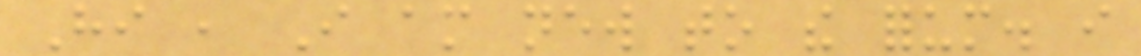Hi , I am new to the forum. i
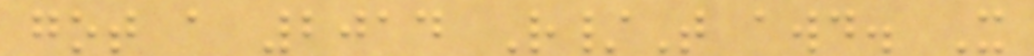got a 2014 R/T awd. It
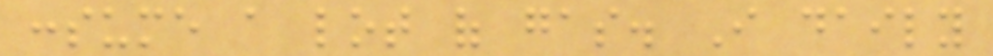consume a lot of gas. I daily
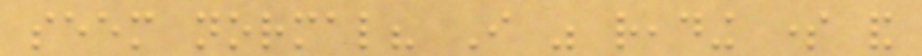seem normal? I was reading some and
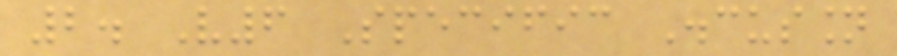2. V6 Specific Discussion
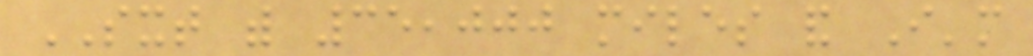SXT with 35,000 miles and I'm
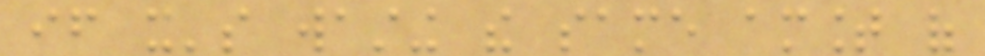if it's wasting the same amount of
